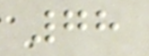78
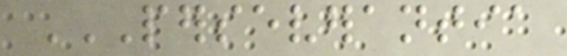PERSEVERANTIA
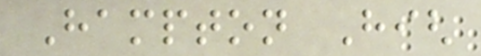Hampton High
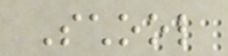School
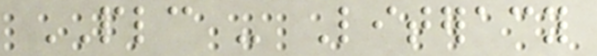PLC - Literacy
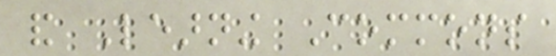and Learning Commons
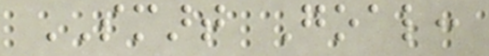SMART Goal:
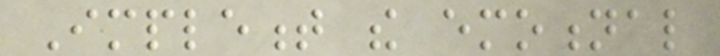Implement the emotional
